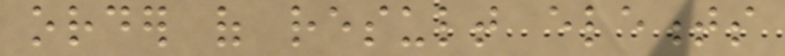order of result elements
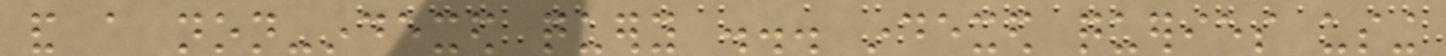and a non-indexed query ... indexed queries using
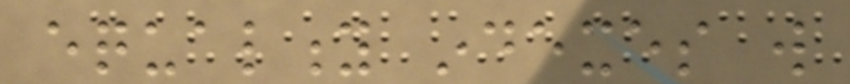equality indexes will
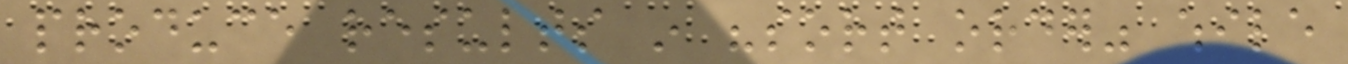produce results in "sort order" while
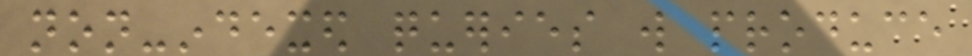non-indexed queries will produce
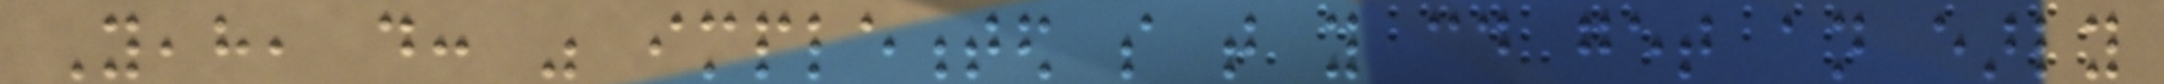Yeah, do: was implemented so that you could get an early
